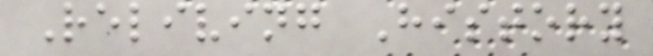Reliving History
